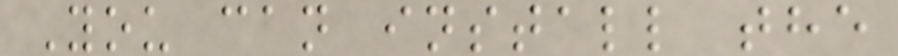You can install the
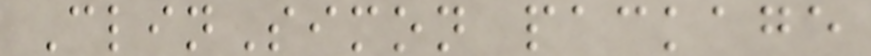ClinSimon package
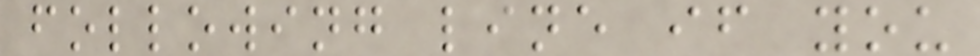following line if you
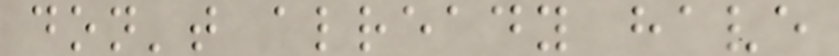don't already have
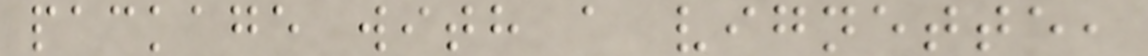package with a vignette,
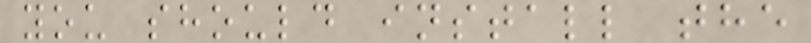you should install the
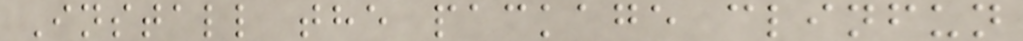Install the package clinfun
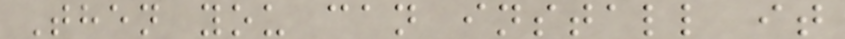Then you can install it
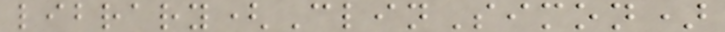library(ClinSimon)
